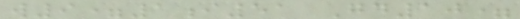w9=1i51 Gd10=
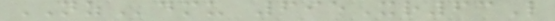NZdmu 695Xr63L
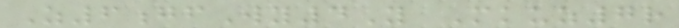Z6gfWy4Y Mkuz7r
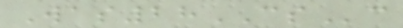Was28CSc
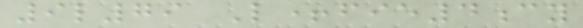9l79 L+fie4cy
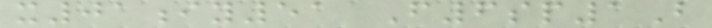x01iy51 F6sp1B
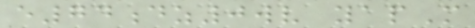e74dz0wv yapM
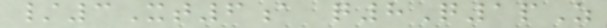/3Xt6a q8Q1pZ
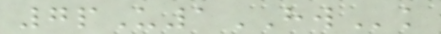7pU1HWk
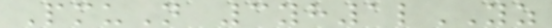PmuN 3yh1lYZ
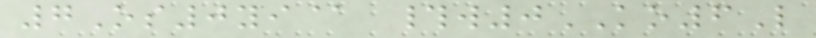7Os0yi@ #w0KO6L
